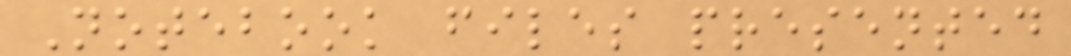Notebook files presented
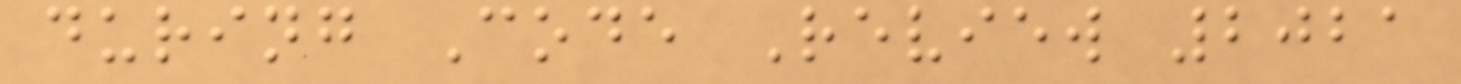during Code Review 2021
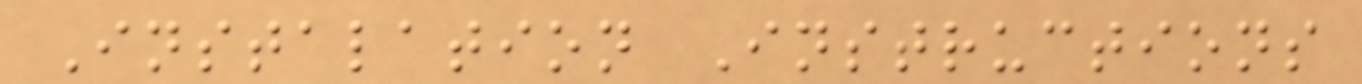Instalation Instructions
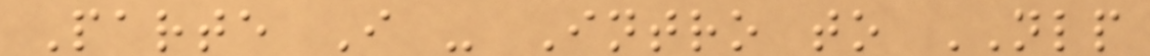Parte I - Intro to NLP
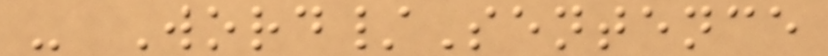- Word/Sentence
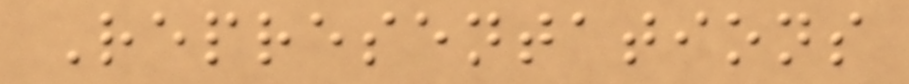Representations
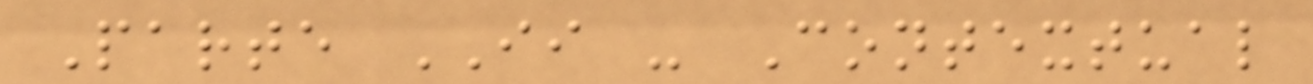Parte II - Contextual
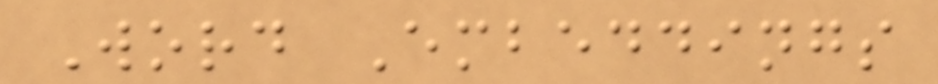Word Embeddings
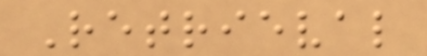Retrieval
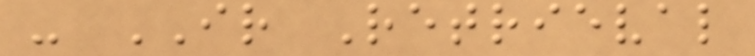- IR Retrieval
